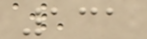131
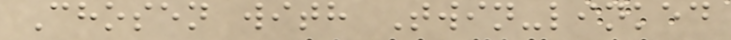Chosen with Twin-linked
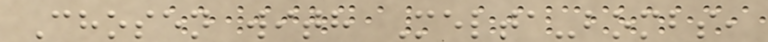Chosen with Melta-bombs,
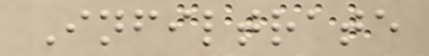Infiltrate
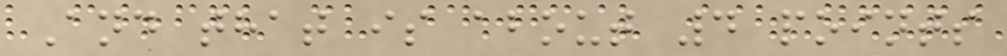And that is about 4 points
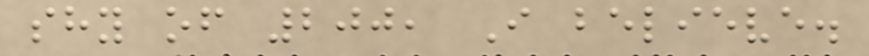shy of 200, I believe.
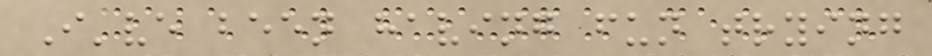I've been having fun trying
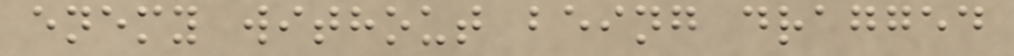enemy without being dragged
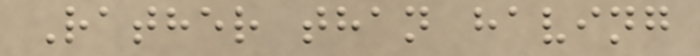Rather than having
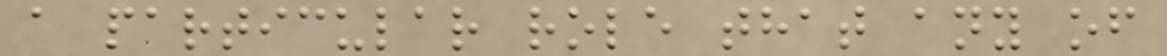a particular role that any of
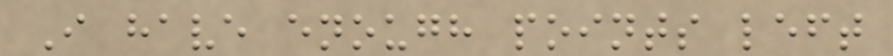I have enough points left
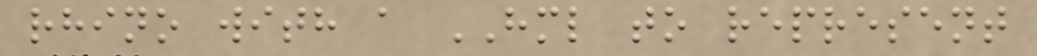rhino with a HML to represent
